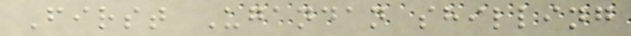First Ugandan shilling
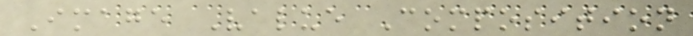Image Value Composition
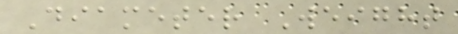Diameter Weight
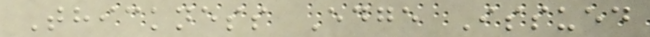Thickness Edge Issued
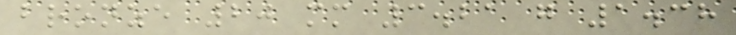bronze 20 mm 3.21 g 1.38
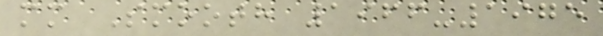mm Smooth 1966-1975
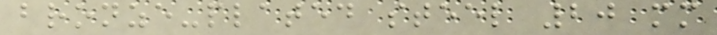bronze-plated steel 20 mm
